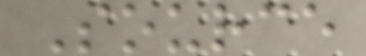Source
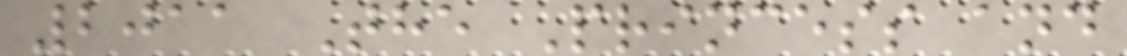2011 The Princess and
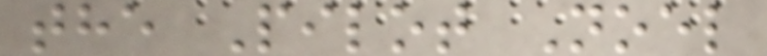the Pilot Noel
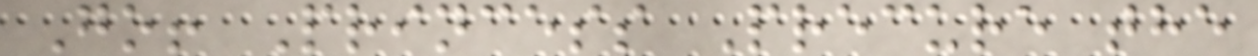Go! Princess Precure the
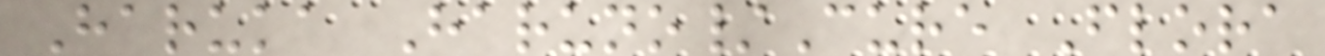Haruka Haruno/Cure Flora
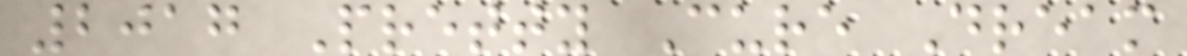2017 Pretty Cure Dream
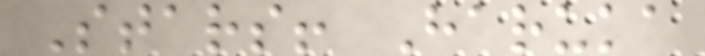Stars! Haruka
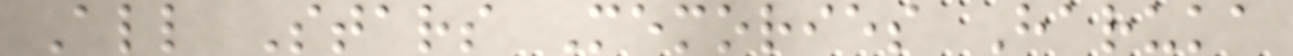All Stars Memories Haruka
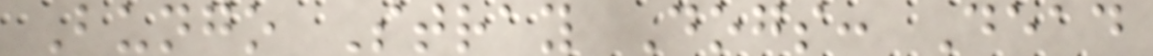Bungo Stray Dogs: Dead
